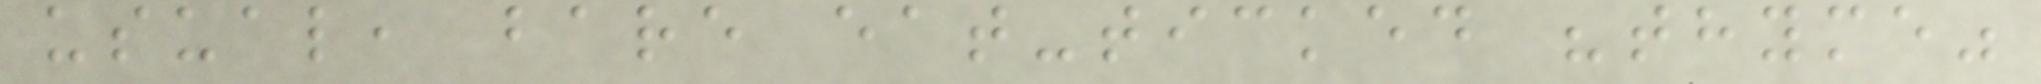usual, bare eat-ticked "thyme"
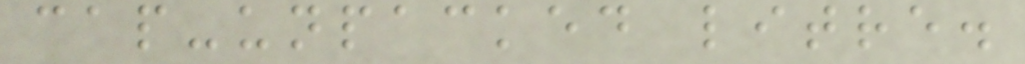cap-unpacked litre.
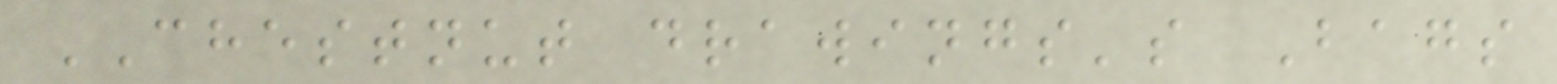CHESTNUT drawings's Bags
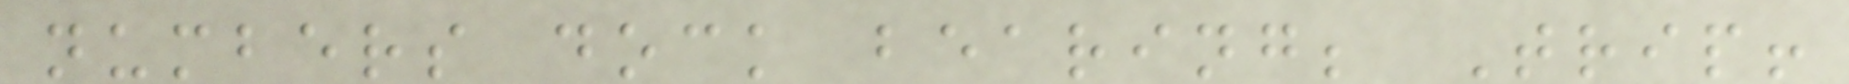numbers dock bearing; Trip!
